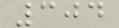304
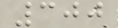300
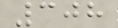308
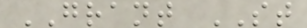GRANT ST
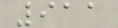911
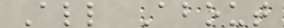All About
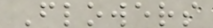Flowers
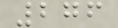276
